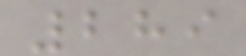289
